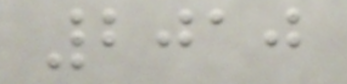2010
